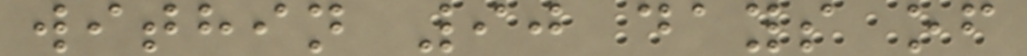within 90 days of
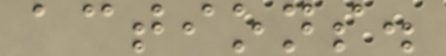actions.
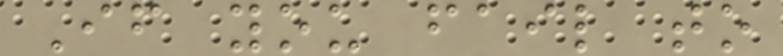If you fail to
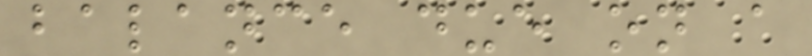balance due on a
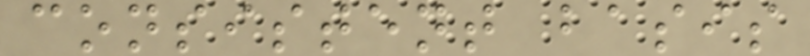consistent basis
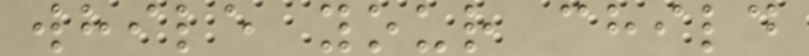while your child
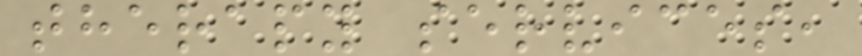therapy services,
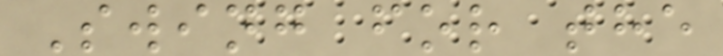Swing for the
